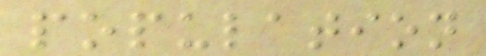population
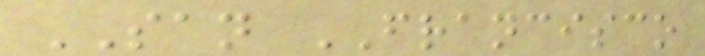SAN FRANCISCO
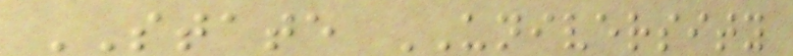STATE UNIVERSITY
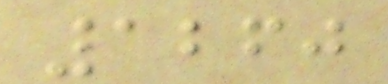1260
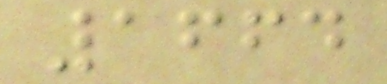1664
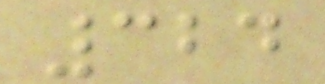324
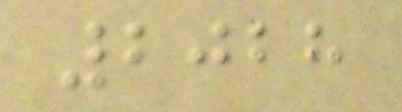2028
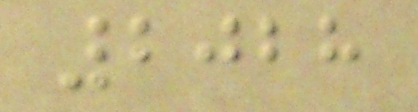2028
